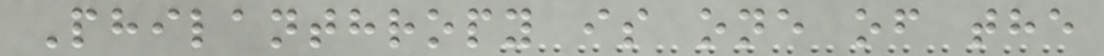Philanthropy is one of the
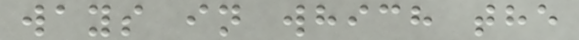ways in which the
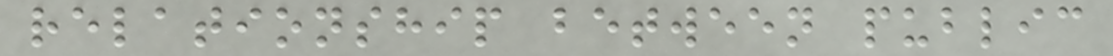relationship between public
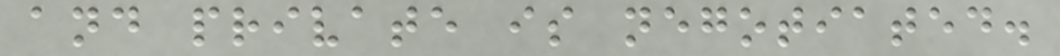and private is negotiated.
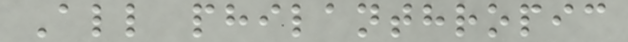All philanthropic
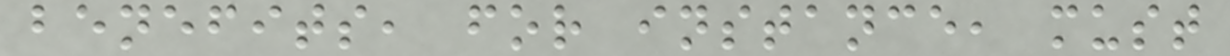benefits, for instance, must
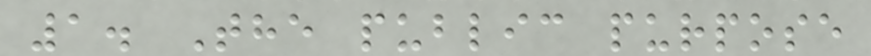1. The public purpose
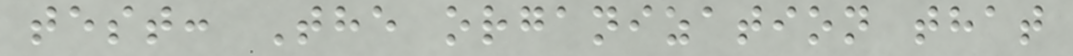test: The organization that
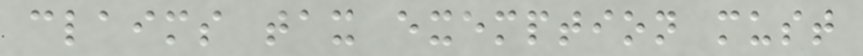claims tax exemption must
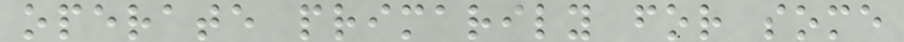operate primarily for some
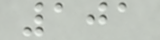101
